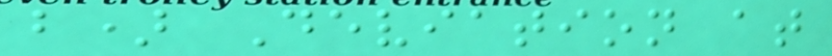b) Deviation at
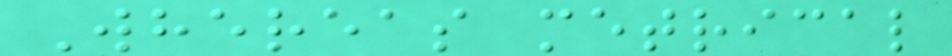Whereas metrical
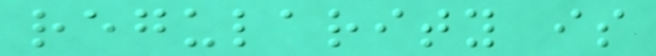regularity is
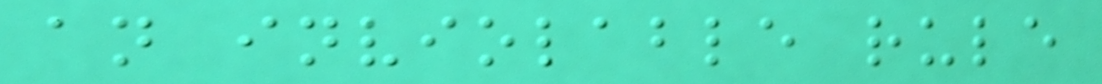an inviolable rule
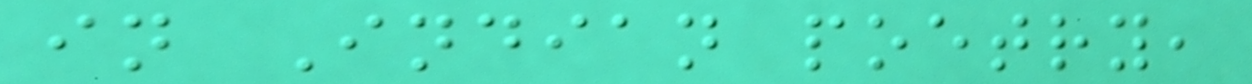in Indian poetry,
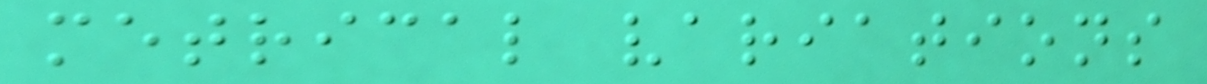metrical variations
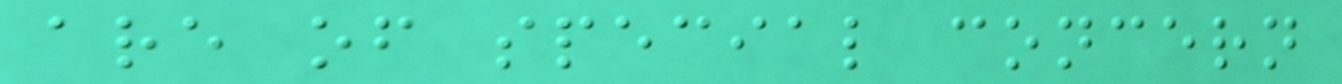are of special concern
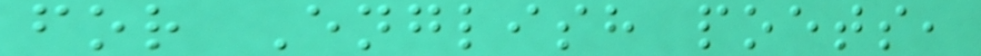for English poets,
